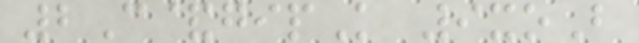2C&gipK 9xoB
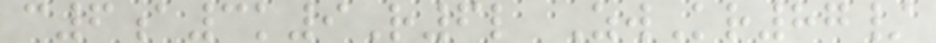c6a3k9R6l ZwKr87/
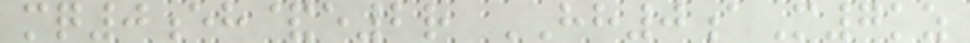mq0eh&e2r HH0aM7kz
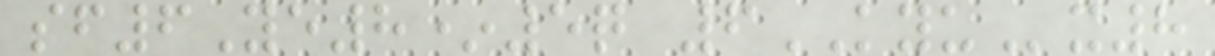sf6Ye8*5q 6KYUx8
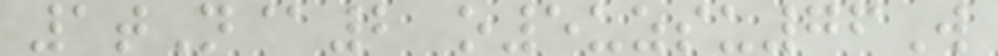1tN@2 o5uzsu76W
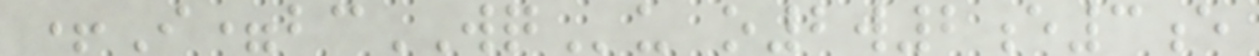+I=bcWQu o2w2e3e
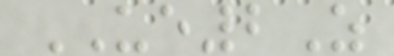UE2Z
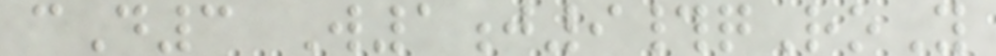cD3 W1j9#qRoY
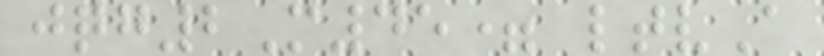jqg2M45= ltvA
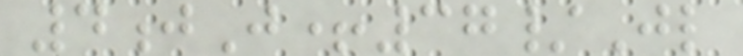4jJ+37/Jl
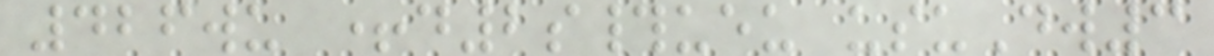426wu +d2s#ueu usuDw3
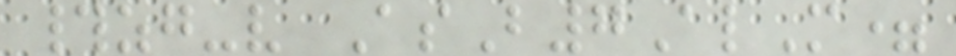#zg-v AsB7AlM=
